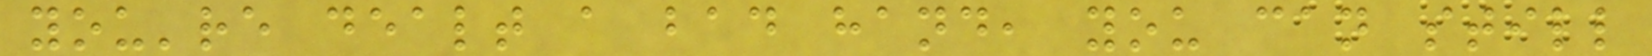you're dealt a bad hand, you can still
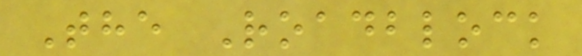The Roadblock
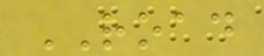ROAD
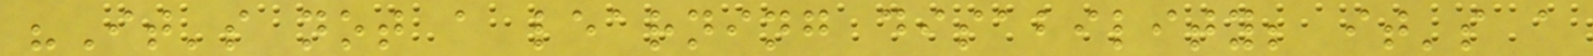"It's not a learning disability; it's a
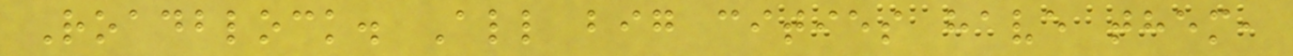Roadblock. All big cities have them,
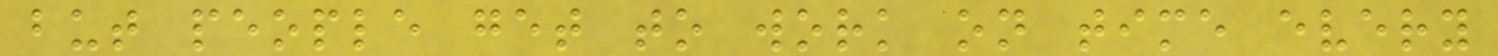but people get to work on time every
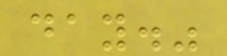day."
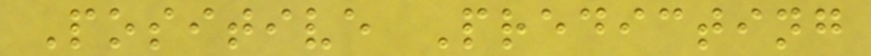Positive Predicting
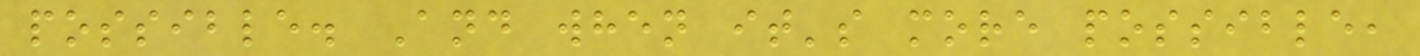possible. And when it's more possible,
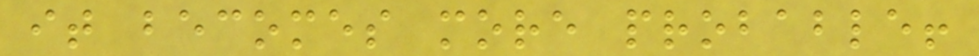it becomes more probable!
